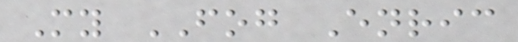My FOG Enric
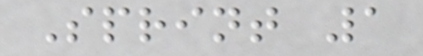Sprint 1
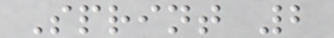Sprint 2
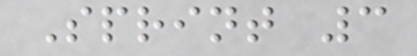Sprint 3
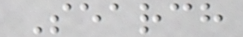Search
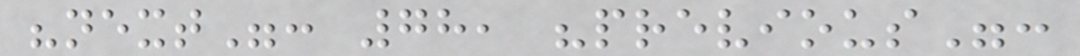"next": 78, "previous":
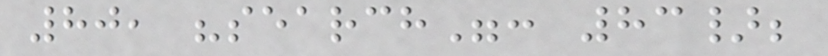80, "search": 83};
